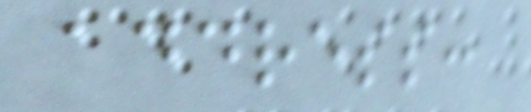address:
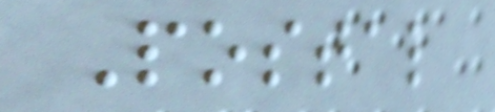Postal
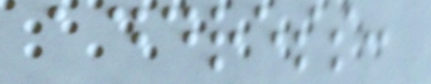address:
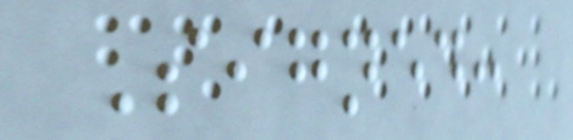Signed:
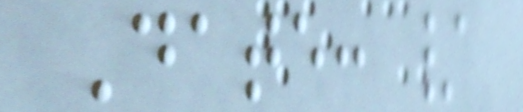Date: /
